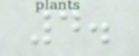4.
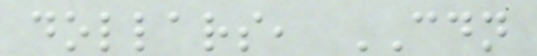dollars, CDN
